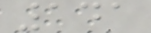141
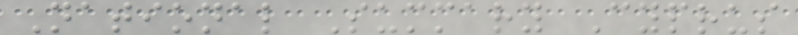National Summary Cyprus
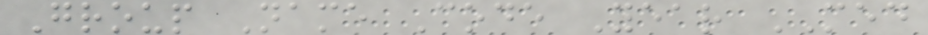Group Name Code Year MED
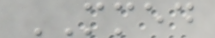MMED
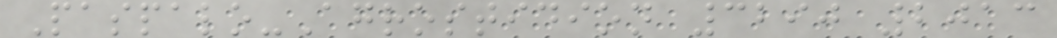Paspalo-Agrostidion 3290 2013
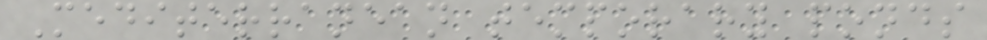Mediterranean temporary ponds
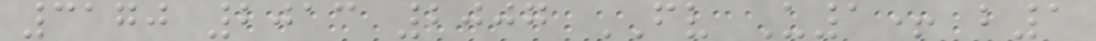3170 2013 2007 FV U1+ b1
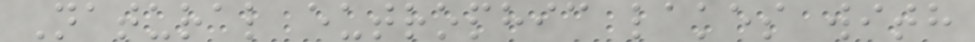Natural eutrophic lakes with
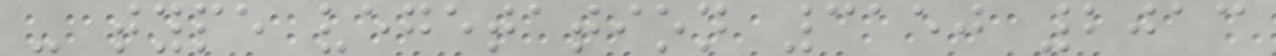- type vegetation 3150 2013
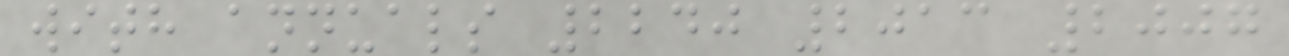with annuals 2240 2013 2007
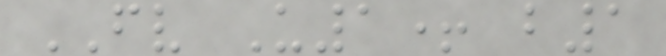FV U1+ b1
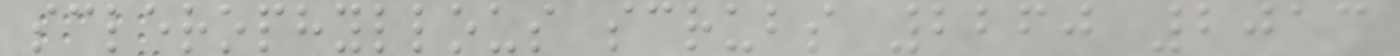sclerophyllous scrubs 2260 2013
